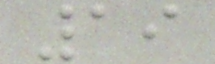19
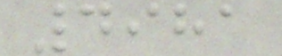4981
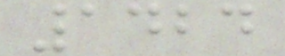1424
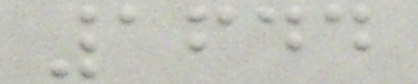1644
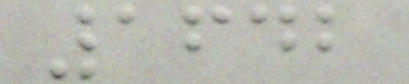1642
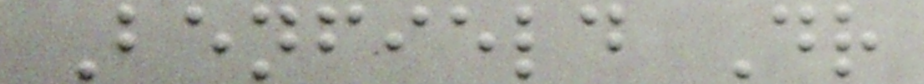Benfield Dr
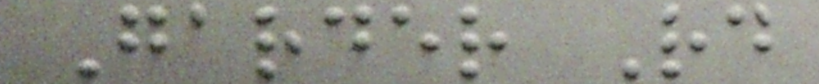Garder Rd
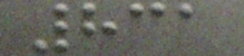831
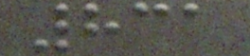831
